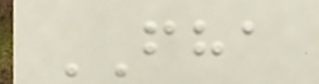FHA
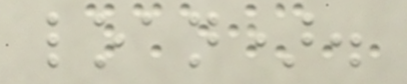loan).
